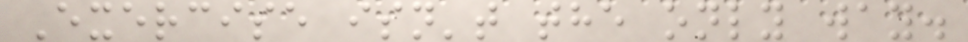Exercise isn't the only way.
